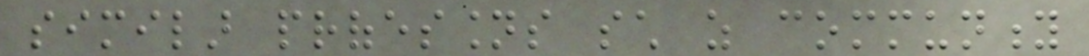similar professions such as community
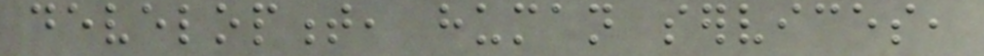development, human services,
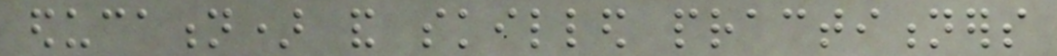education) and skilled practitioners
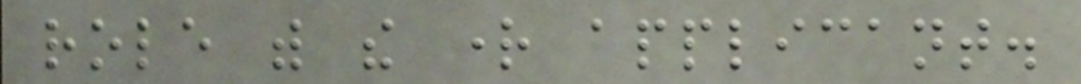role with the right applicant.
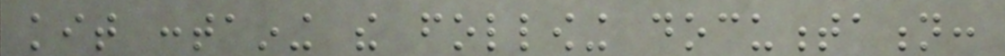kit containing the following documentation:
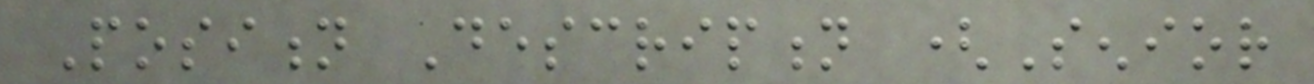Position Description (Senior
